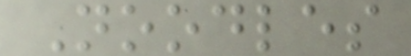Noodles
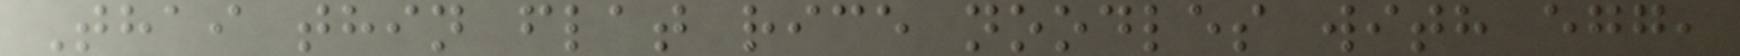Thai thin flat rice noodles with egg,
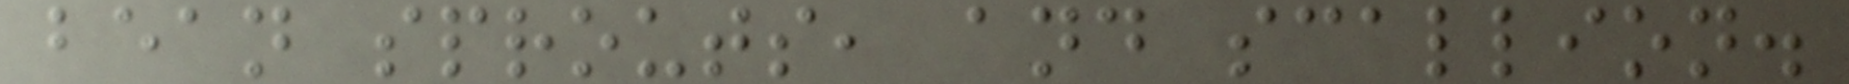bean sprouts, and scallion.
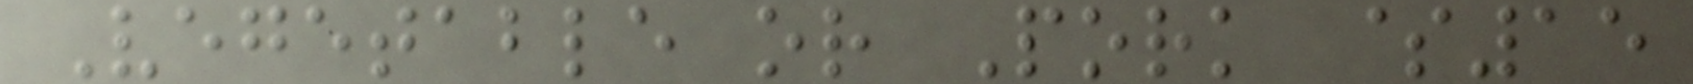Vegetable or Pork $15
